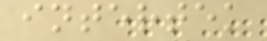intertek
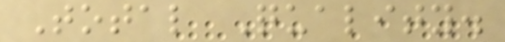Total Quality.
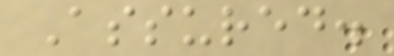Assured.
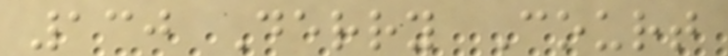130 Derry Court
